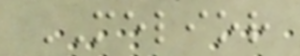MELIOR
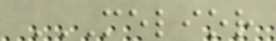MELIOR
